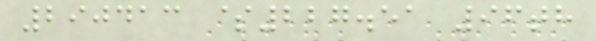290413 $227.51 96th
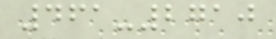461-2710
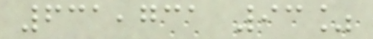631,731 93%
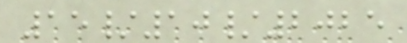15/10/2025
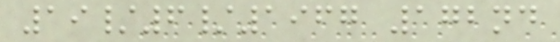19/6/1967 172nd
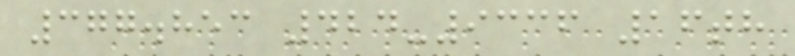377.853 424-9336 16th
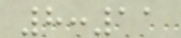8:11
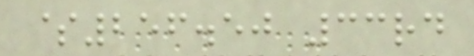$256.50 33rd
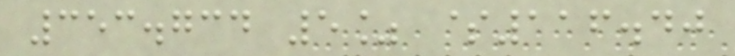353.734 5% $116.40
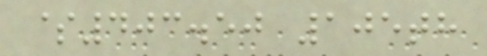$403.50 105th
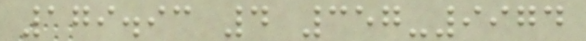179.93 4 357-9974
